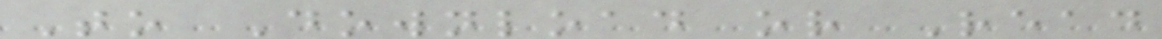To Download or Read
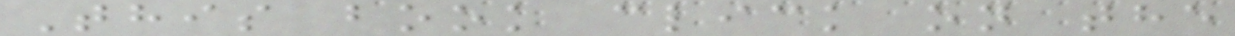This book click on the
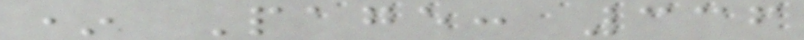* Page: 336
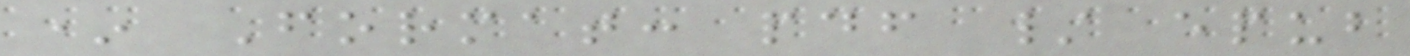* Format: pdf / epub
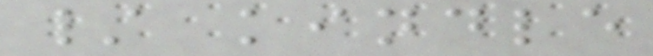/ kindle
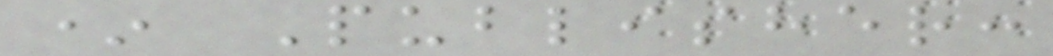* Publisher:
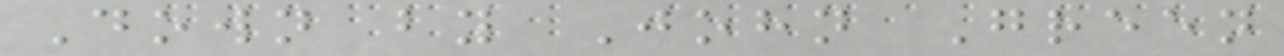Down by John Green
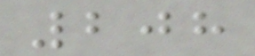208
